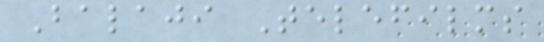Balaji Telefilms
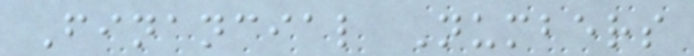Financial Numbers
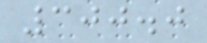300.0
